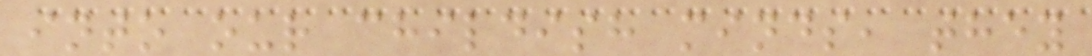into our childish minds, they
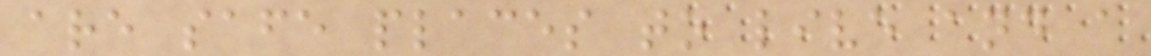are safe places to live and a
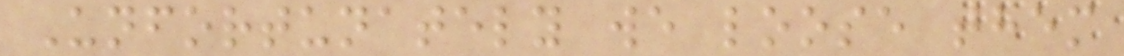Unfortunately we loose them
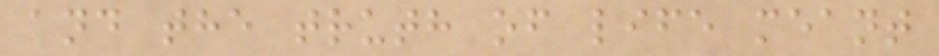and the truth of life meant
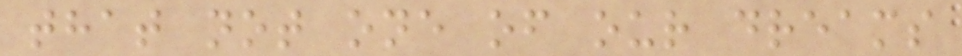that not one of our dreams
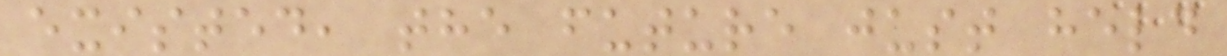existed, the future just held
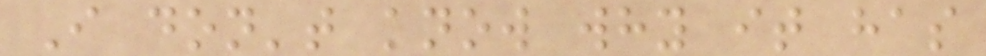I don't know why it has
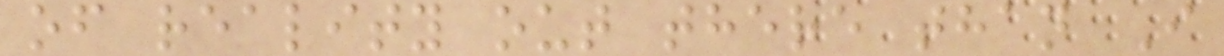of reality out there than I
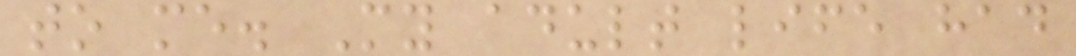to me. My adult life had
